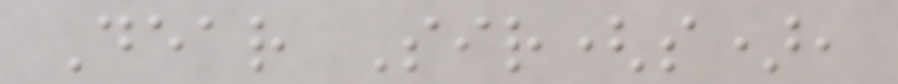Dear Sir(s),
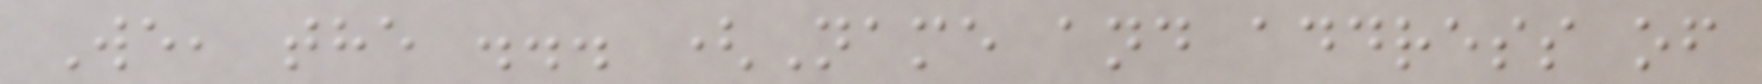We, the ... (Name and address of
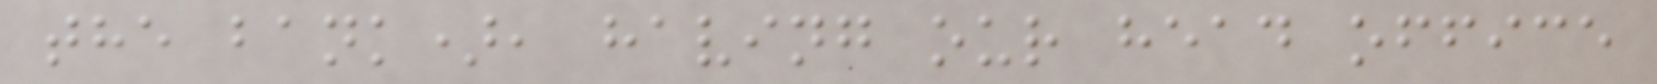the bank), having our head office
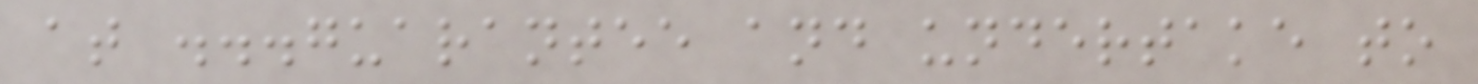at ...guarantee and undertake to
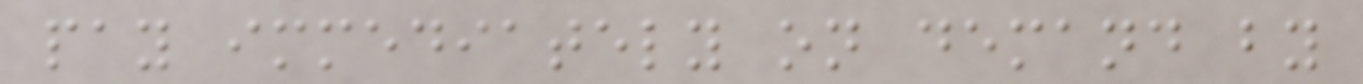pay immediately on demand by
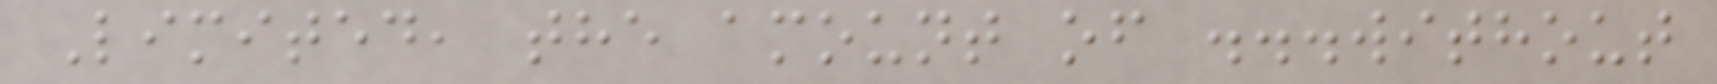Limited, the amount of ...without
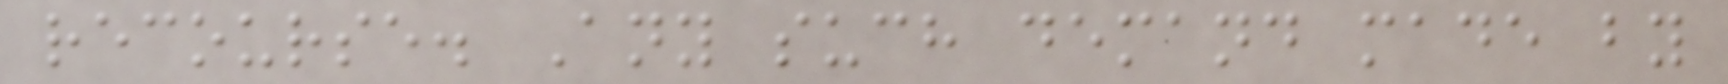recourse. Any such demand made by
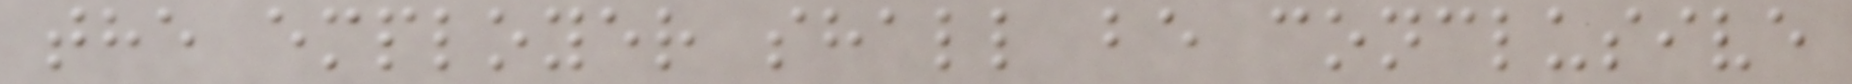the employer shall be conclusive
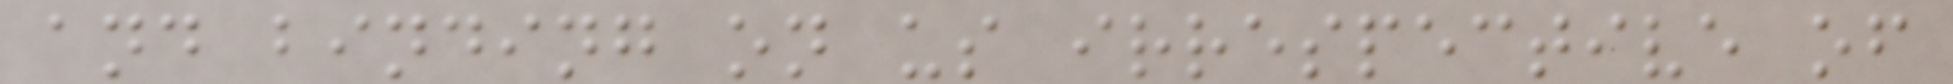and binding on us irrespective of
